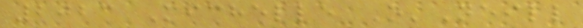2023 Michelle O'Neill
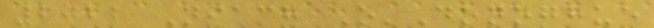2022 Niamh O'Donoghue
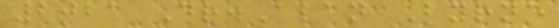2021 Dr.Alan Byrne
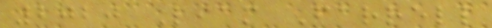2020 Liam Farrell
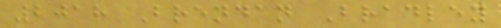2018 Brendan Bradley
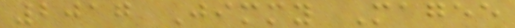2017 Jimmy Magee
